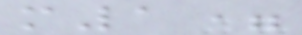m1=
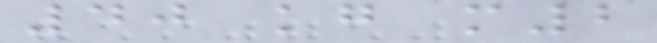40 kg m2
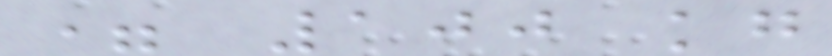= 100 kg
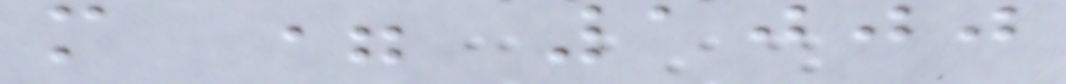m = 1000
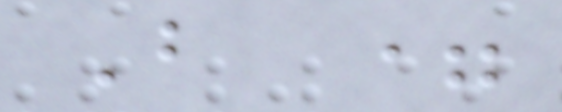B =
